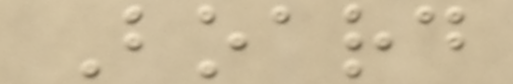Board
